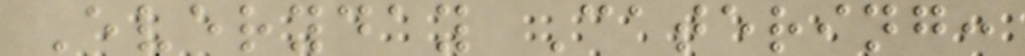Everyday Catering:
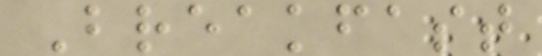Breakfast
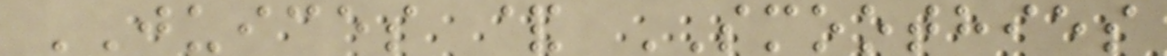JUICES & SMOOTHIES
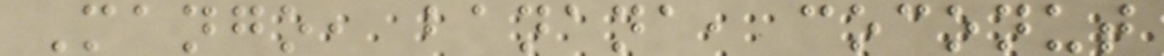Mango, banana, coconut
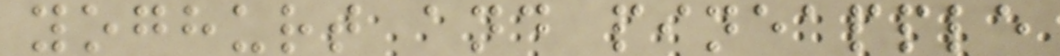yoghurt and pineapple
